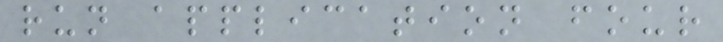run application four
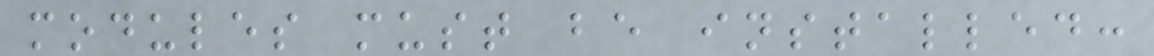modules must be installed:
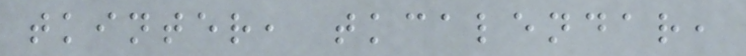tkinter, tkcalendar,
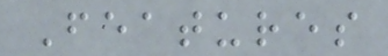Features
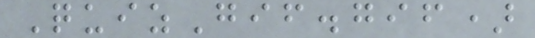QuizGif.gif)
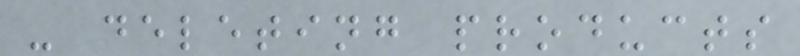- deleting products
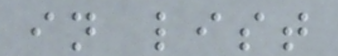in list
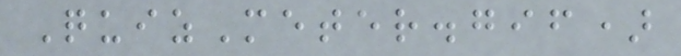QuizMeter.gif)
